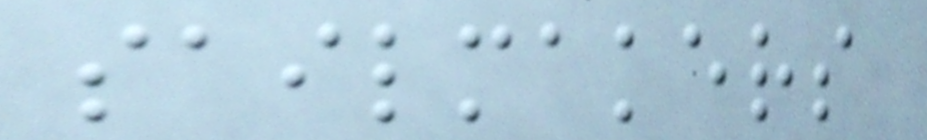sailmakers
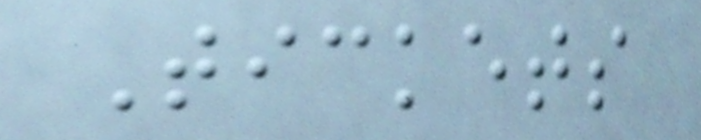Tickets
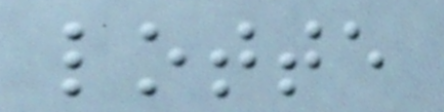lotte
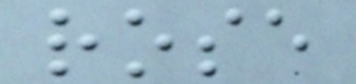rose
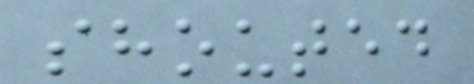shouted
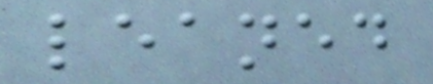leaned
